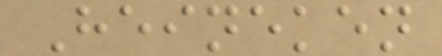Heineken
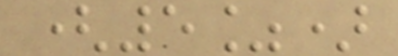(5%)
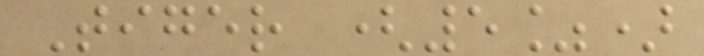Tiger (5%)
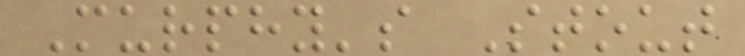Murphy's Stout
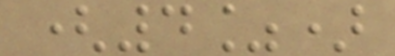(4%)
